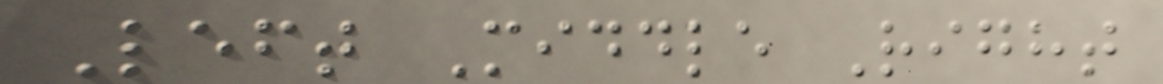Left Middle Right
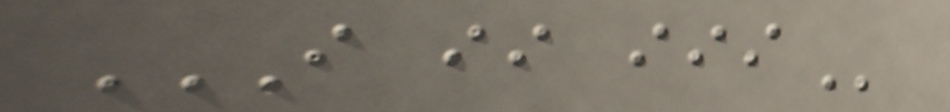I II III
